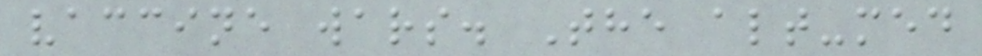vaccine wars. The alt-med
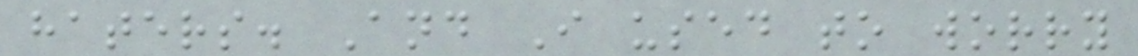haters. And I used to worry
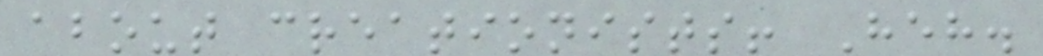about creationists! Heh.
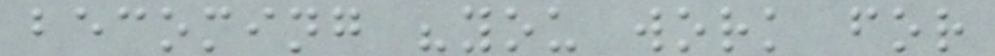becoming "you work for
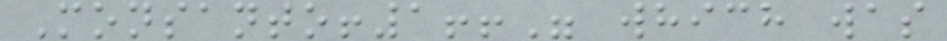Monsanto!1!!" which was
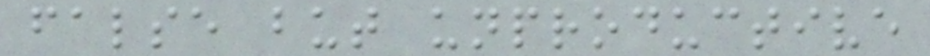false but unproductive
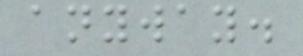anyway.
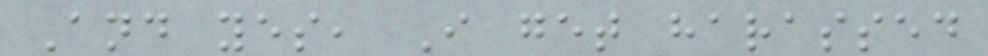And yes, I get harassed
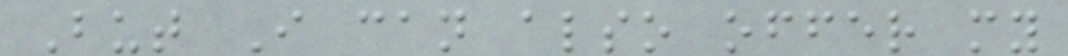But I can also offer my
